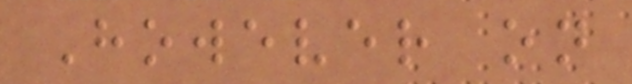However on
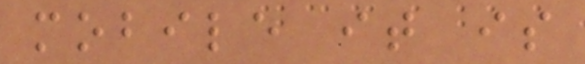mobile it is
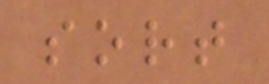sort
